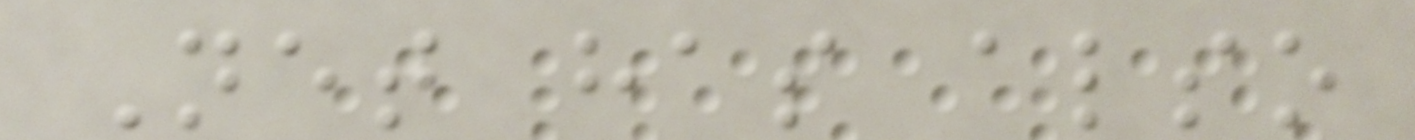Net has also
